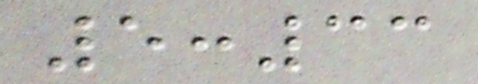5:33
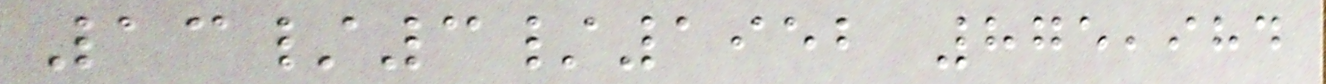13/3/1952 875,984
